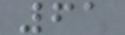61
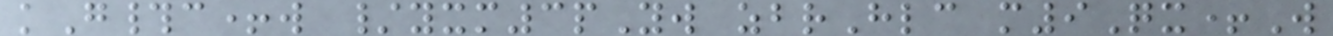kG#c+w /yxm3pYw zbrHlc m9Qx+W
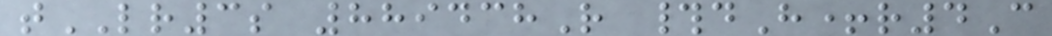tLR3s 889438R #dH+r4C
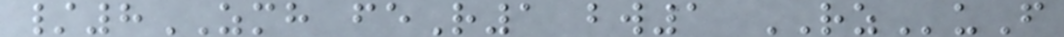/8ZMH feR1 bw1 RZuF
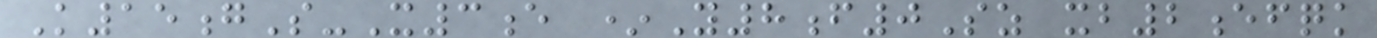K15gS-X3e *Y8f0Sz xb2efqk
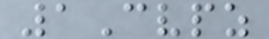1Cvpz
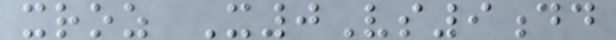xroz X0Vs9dd
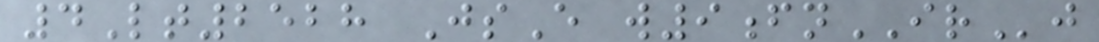4Lt2528 JsE w9fnIRj
